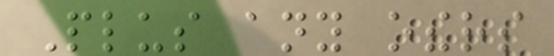Plus any others
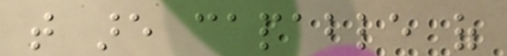that are capable of
